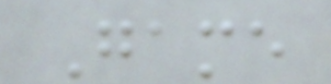Game
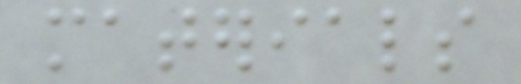materials
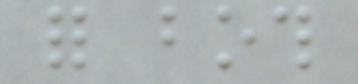for both
